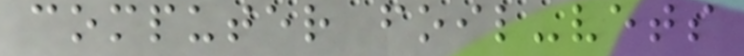computer foil-vets
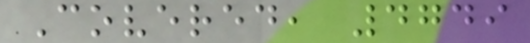Covered, 4749
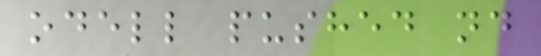odell pushed nd
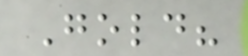Gold?
